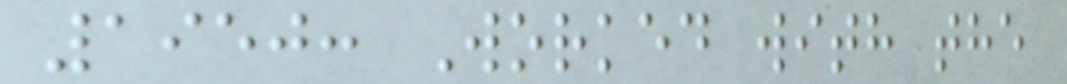1950: Worked with the
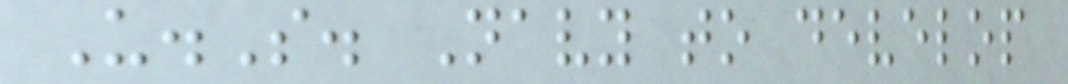U.S. Navy to develop
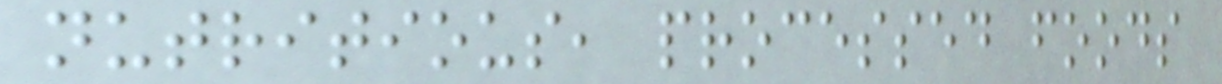nutritious, processed foods
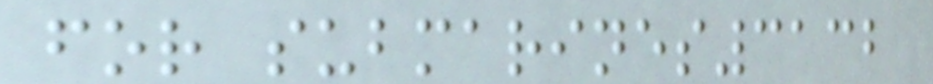for submarines3132
